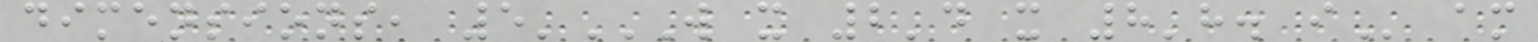dimensions, 5'W X 2'D X 8'H. I am
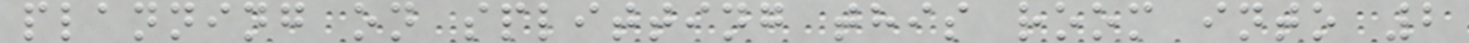planning on splitting this room into 2
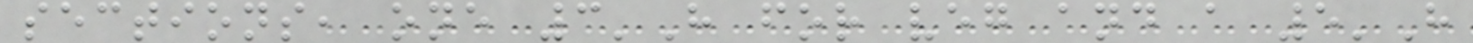sections, one 3'H for veg and a 5'H
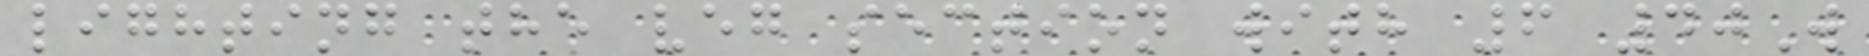lighting the veg section with 6 40W
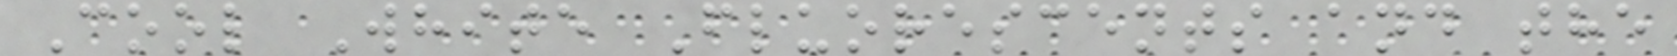Cool White Fluorescents and the
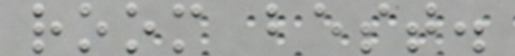room best.
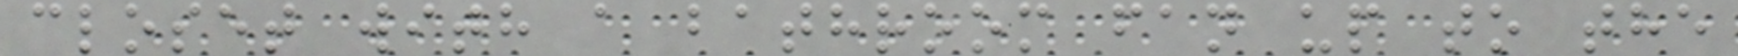closet with a bathroom fan up to the
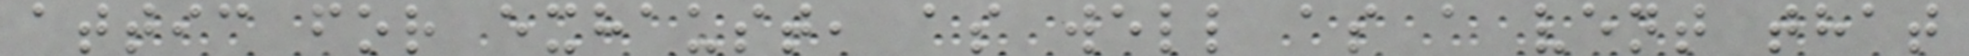attic for exhaust, as well as a vent that
